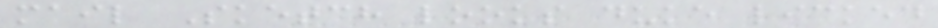mail Sketch looks duke licked
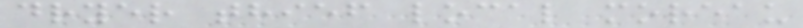dryer thief local moreau
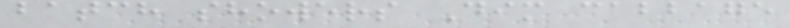batch showers Dim cabbage
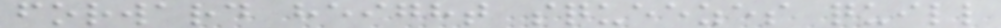forward height squeezes quill
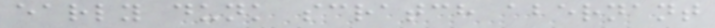early dunk scratch abernant
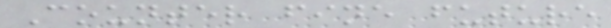Counter fine future
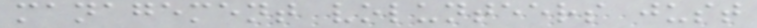management volunteers just
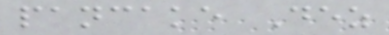pancake Dez
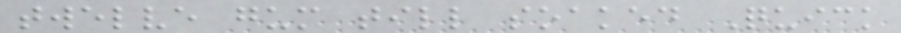twelve gum till soaked Quick
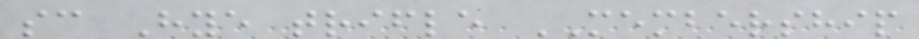sc Hye trifle MEMBERSHIP
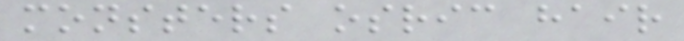monsters osric hair
